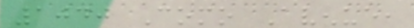1040 Como Avenue,
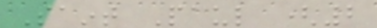Saint Paul (2
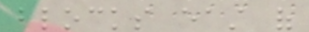blocks east of
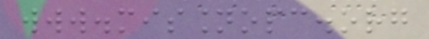www.missionopc.org
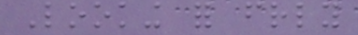Looking for friendly
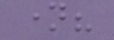name?
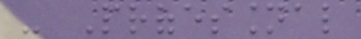- Professional
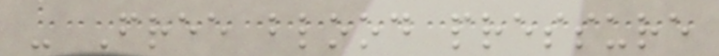- Free blood pressure
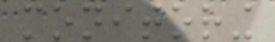monitoring
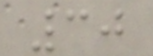30
